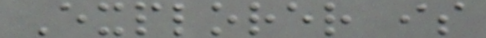Explorer is
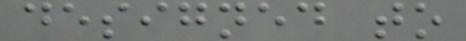designed to
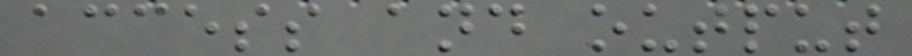access and output
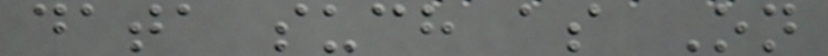data such as On
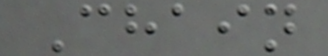Chain
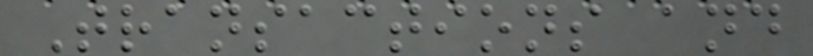Transactions and
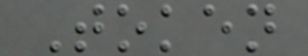Token
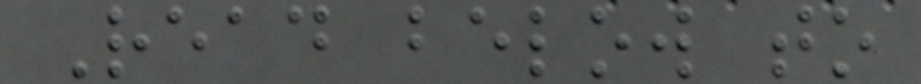Read below to
